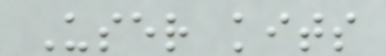User kits
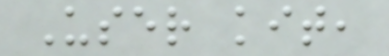User kit,
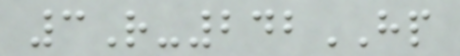3R-242HP
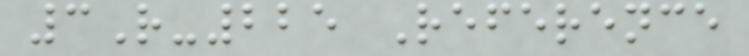3R-225 Reference
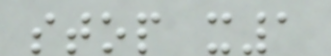stop x1
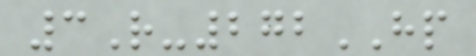3R-272HP
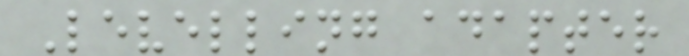Levelling adapter
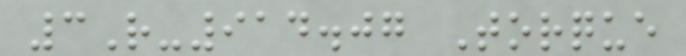3R-914.07 Torque
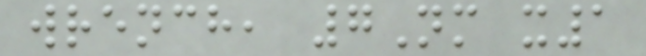wrench, 7Nm x1
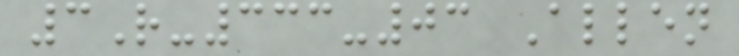3R-333-03 Allen
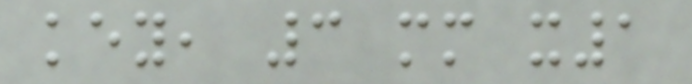key, 3 mm x1
